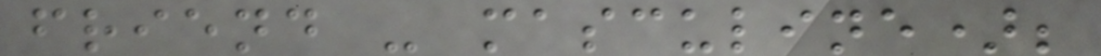friend - masculine);
